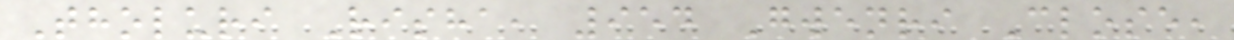Tholuri Risha, 954 Gwenri Close,
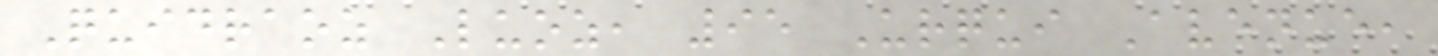Quidraoz Luoz, 95 Urqui Avenue,
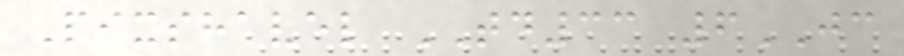Pixshavel TD33 6JC
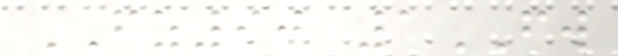FZ90 1FW
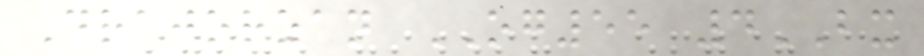Drajorzan OG55 4BX
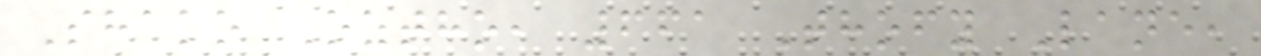Shako Oztho, 661 Thofy Lane,
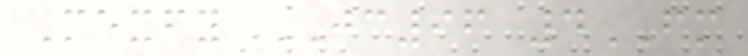Mexfy JC96 4FM
